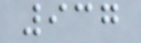937
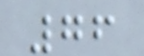76
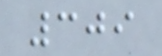309
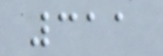311
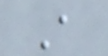A
